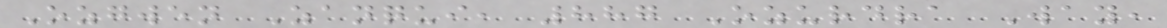Ozgwen Zanqui, 887 Ozurdra Way,
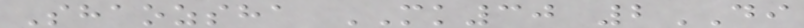Shaozsha MK30 2DI
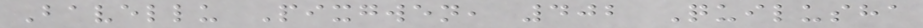Bavellu Pixgwen, 402 Quilusha
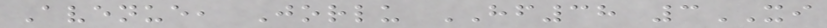Avenue, Jorlu HF38 3XI
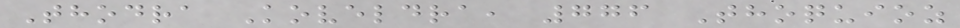Thodra Koveldra, 776 Thoquioz
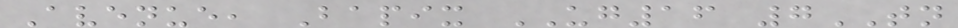Avenue, Bapix UG16 7TN
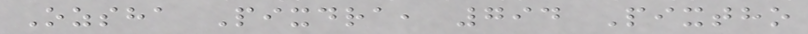Ozsha Pixdra, 794 Pixtho
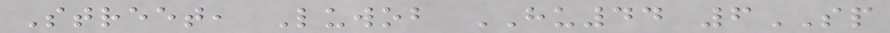Street, Luwob HU44 6SP
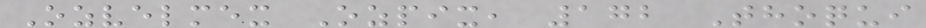Ozvelmex Ozpix, 172 Thoqui
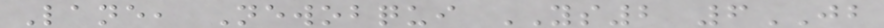Lane, Newobqui YS2 6JB
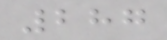287
